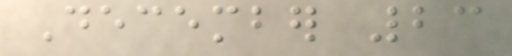December 23
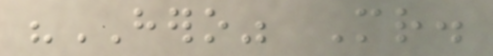"HERO" Mr.
